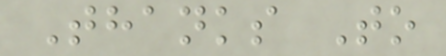Thanks To
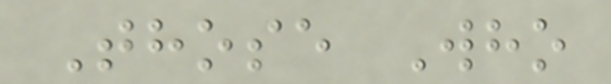Those Who
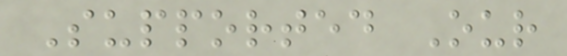Supported Our
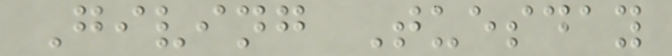Giving Tuesday
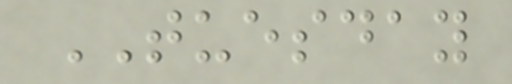TUESDAY
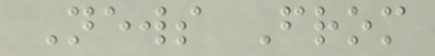News From
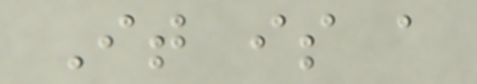It is a
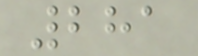281
